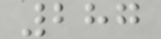287
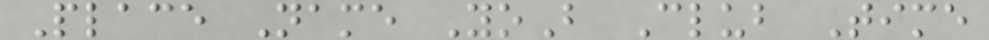Place Name YoB Club Time
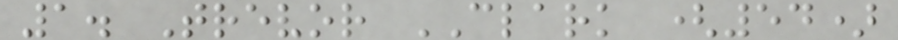1. Trevor CLARK (54)
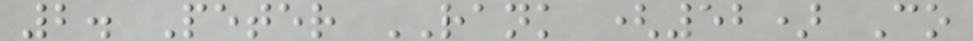2. Peter RANK (52) Co
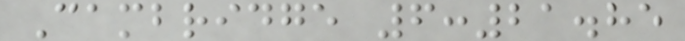Cambridge 6:21.85
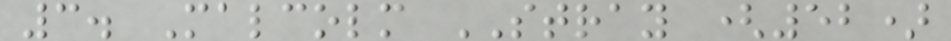3. Malcolm STRAY (52)
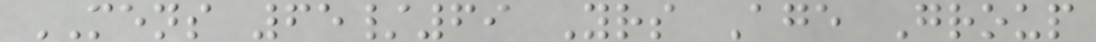MENS 65/69 Yrs Age Group
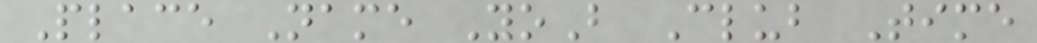Place Name YoB Club Time
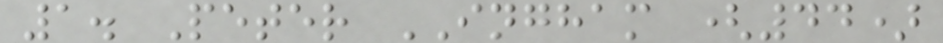1. Peter INGHAM (44)
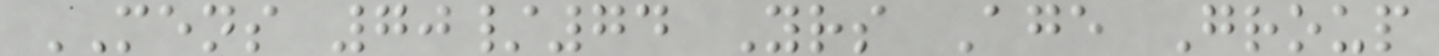MENS 70/74 Yrs Age Group
